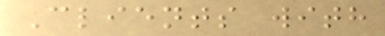Clients with
